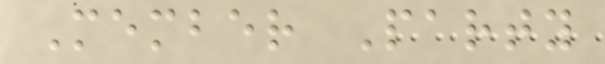Member Party
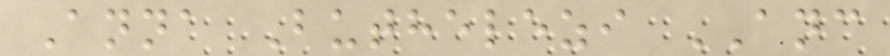Anna Buthelezi ANC
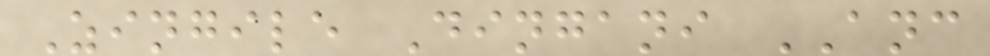Zingile Dingani ANC
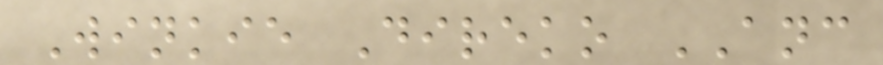Winkie Direko ANC
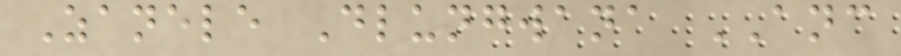Zanele Dlungwana ANC
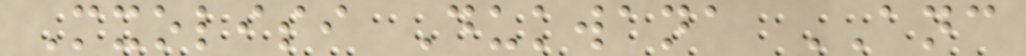Mxolisi Dukwana ANC
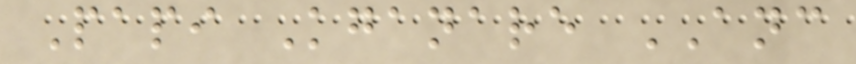Papi Kganare ANC
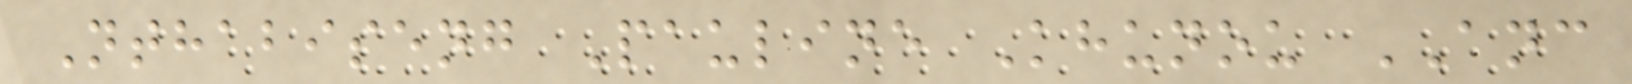Nthabiseng Pauline Khunou ANC
